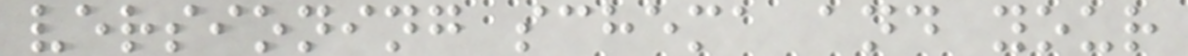versioning schema and your
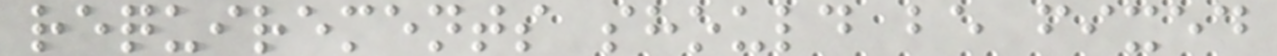requirements should be fixed
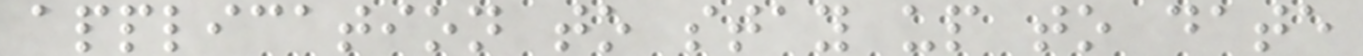application to stay up to date
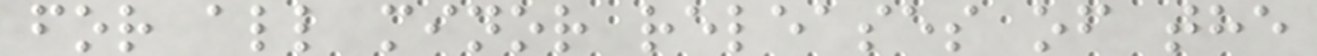for all minor releases of the
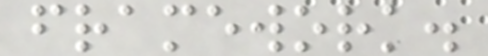framework.
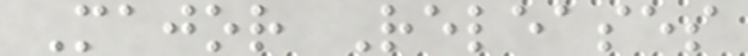Major Releases
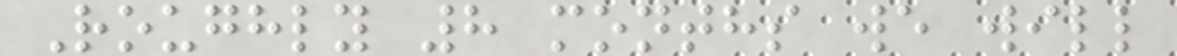Roughly 8 months we will
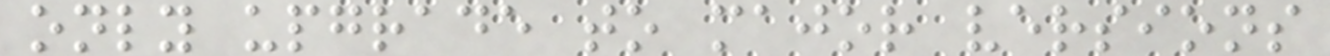only upgrade to major versions
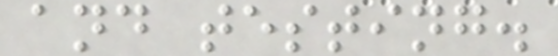and testing.
